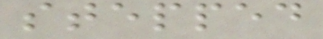stepped
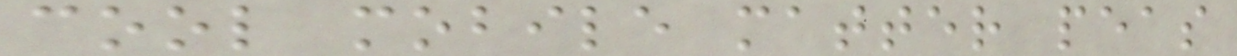cool mobile matter peas
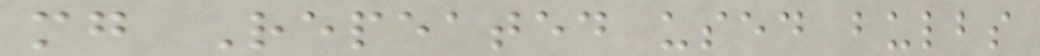mg Repeated used bulbs
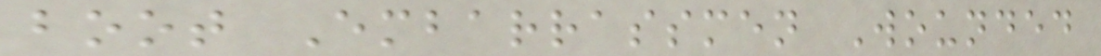boot Embarrassmen Wounded
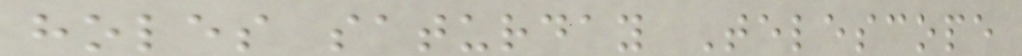holes saturday Telescope
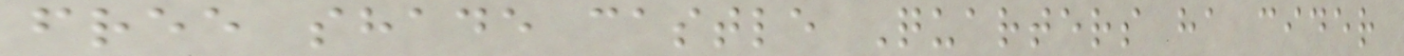free shade castle Quarters ha cider
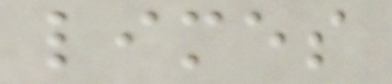limes
